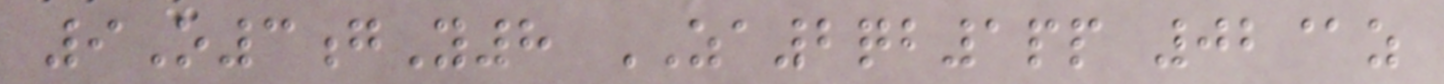9O3gY8 ZA2qb1pp 02@z
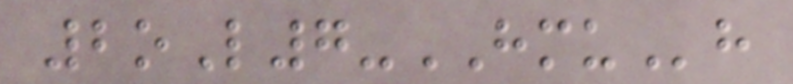2oL7-HMUh
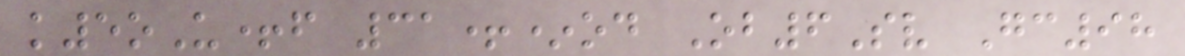k5oU+f 31+*od Ob6Sv Gc98
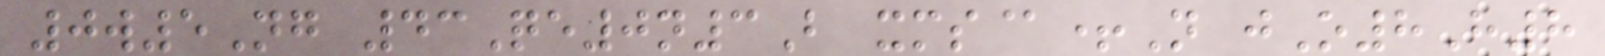0w5Ng 43Qe0n3B xms@+N jO8H8
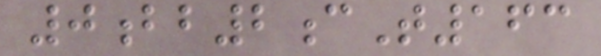0bb2cT163
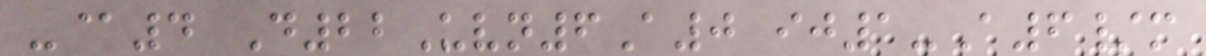-@4 D22Uvn6A0 ij1-A6/m
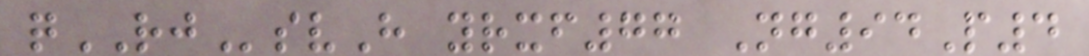qRJsvH yrxf77 Ng94P4
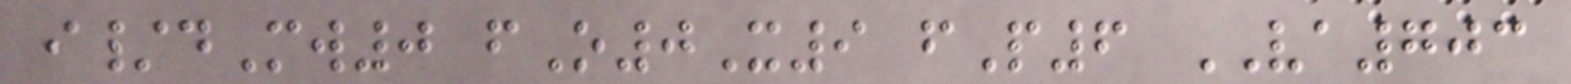i/dMw0 fO0X9 fP6 VA703
